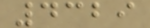4329
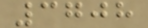3708
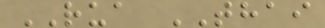RUA THAI
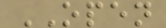OPEN
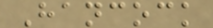Hancock
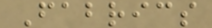Fabrics
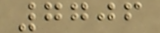7706
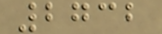2732
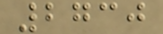2730
